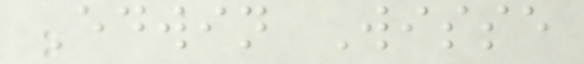Edwin Wisse
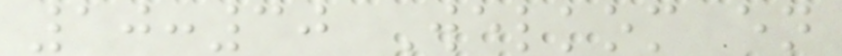10:30 Welkom en
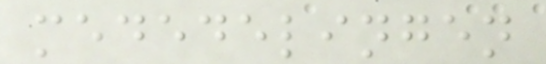mededelingen
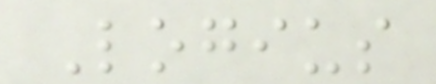Logius
